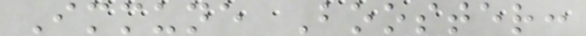Immune Booster:
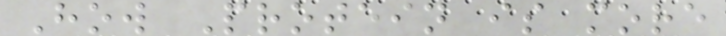How Protein is more
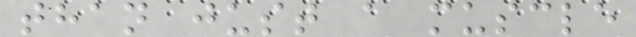than just a muscle
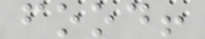food!
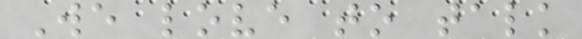We love to talk
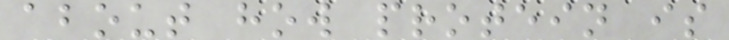about how protein is
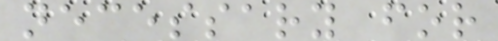necessary for
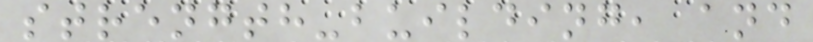strength-building, and
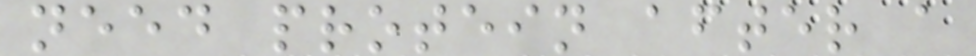need protein after a
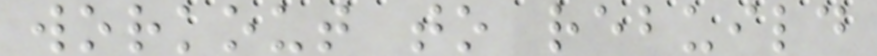workout to rebuild
